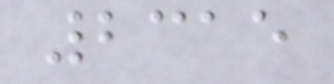2315
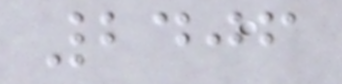2406
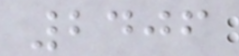2406
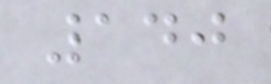140
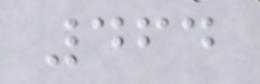464
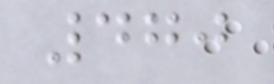470
